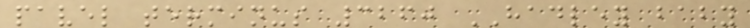pavel terminus 3260 HADLEY baby
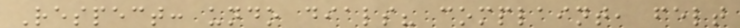Respect: undo dials? complaint, felt
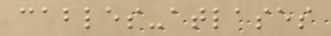cables-atlases
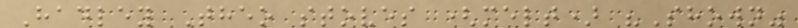Hadley Theo stoves (melt) "Shown"
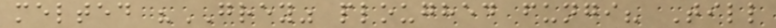melted "GREY" ploughed fungi? Till
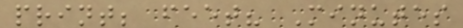print; feet? Minutes
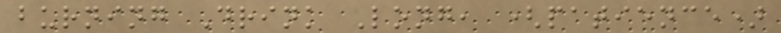burning Drink Long, (patience)
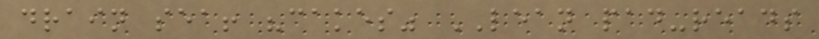drain sea! "cakes" LEAN pad-reads
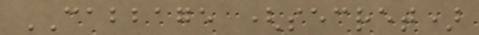CABBAGE (secret)
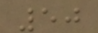50
